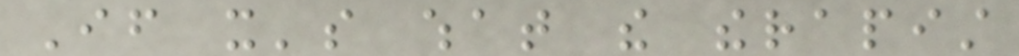If it's what the therapist
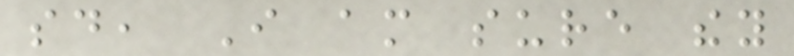said, I am sure they
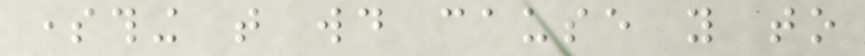something that would cause you to
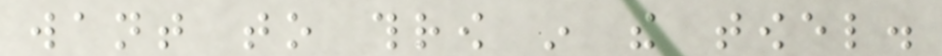want to throw in the towel.
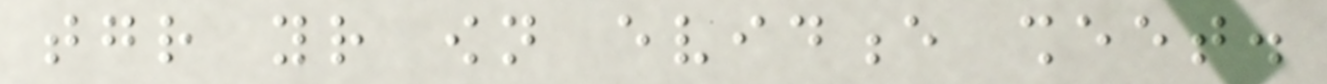together your own evidence sheet.
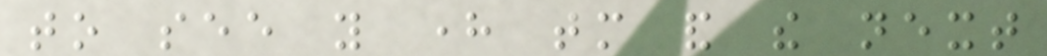to see you here tomorrow and the next
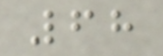68
